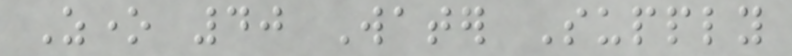Zone 40 Water Supply
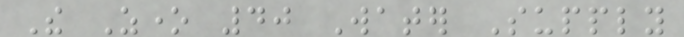The Zone 40 Water Supply
